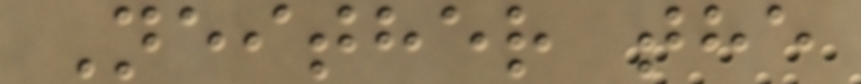Neither the
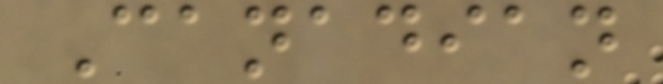Canadian
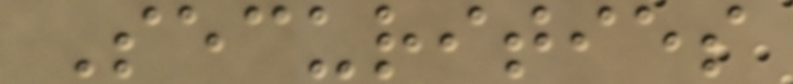Securities
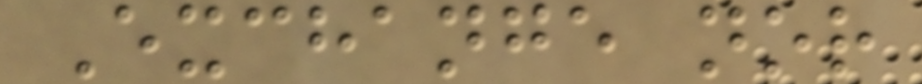Exchange nor
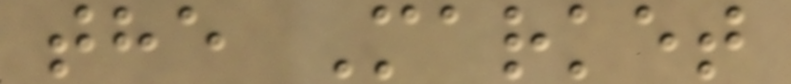the Market
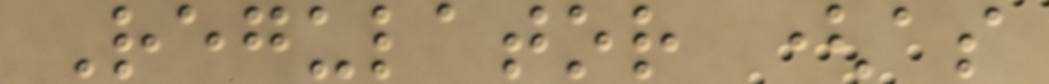Regulator (as
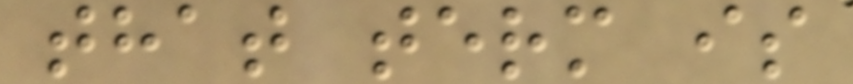that term is
